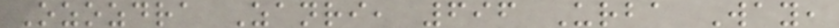Ozozdra Zanri, 696 Urba Way,
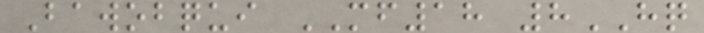Bawobqui MF18 8HQ
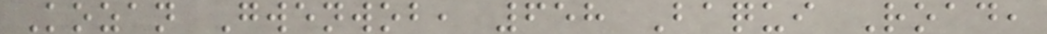Kozan Gwenwob, 658 Baqui Road,
